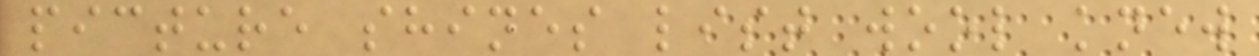picture shines list wool knew
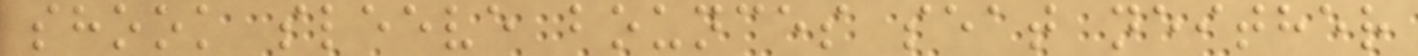shook sleeve bounces seat neither
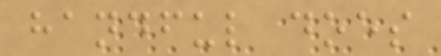handful does
